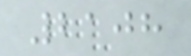2108
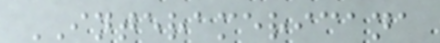INTERAMERICANA
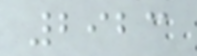2923
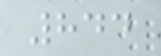844
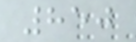850
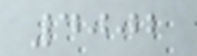4002
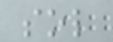sol
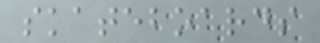skateboards
